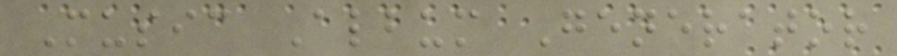Music Album Generator
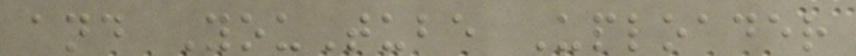and YouTube Uploader
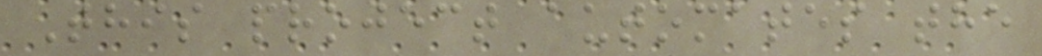This project automates the
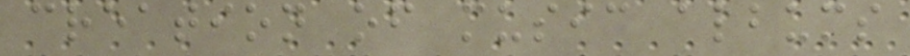creation of music albums
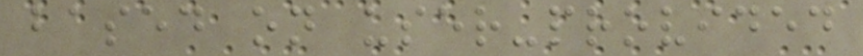based on user-provided
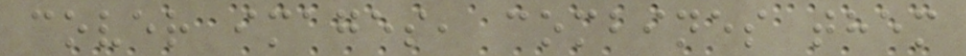cover images, combines them
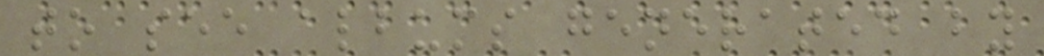to see albums generated by
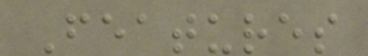Features
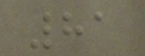81
